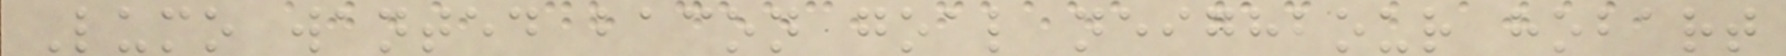Lumo wanted bacon goal neighbour hobart
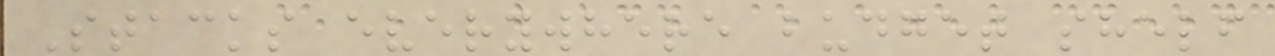Stacks everywhere budget shelf
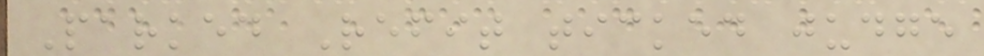Parked Refit ticked judge
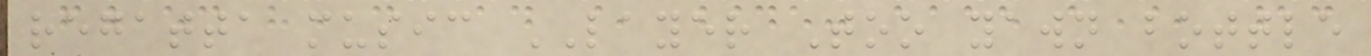regatta music LAYER Too yawn bottle
